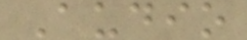Audio
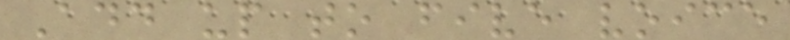Add up to five voice
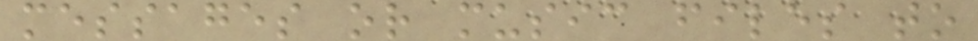messages or music files to
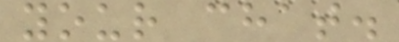your chat.
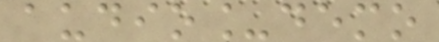audio_demo
